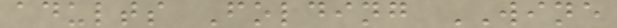adults Folding WINE
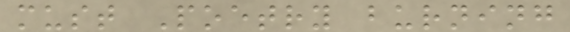must Poetry burning
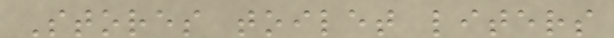Stores toilet liters
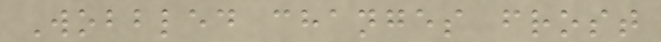Wobbled changes frost
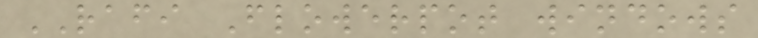RAFI Flowerpot windows
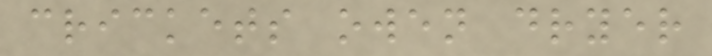crickets owen dryer
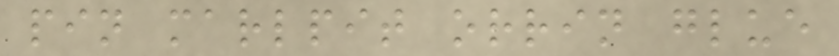pin marlpit orrin glue
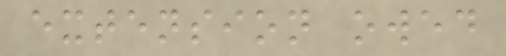extension owed
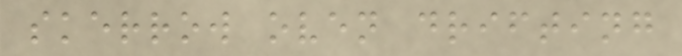skerrow oven drifting
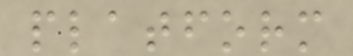platform
